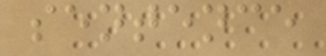sentence
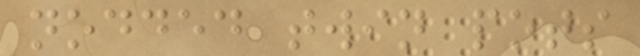nodded twin pots
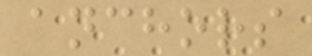anchors
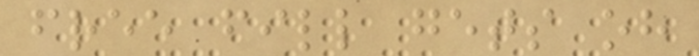free fill gets oh
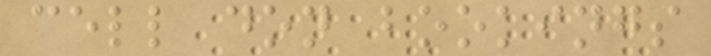cell don bookings
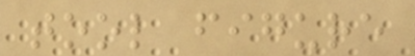tool figure
